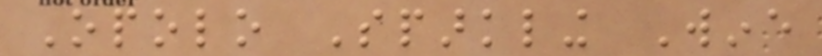Opolo Sparkling Wine
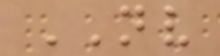NV
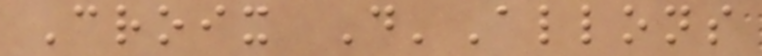Croix D'Allons
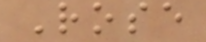Rose
